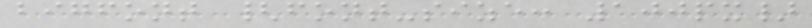bigfont {font-size: 100px}
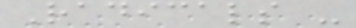Radicals -
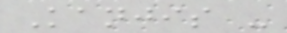Kanjis -
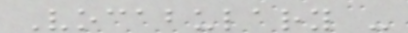Vocabulary -
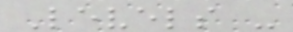Levels -
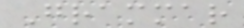Grammar
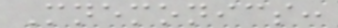Mnemonics:
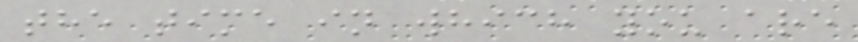the time in which you are
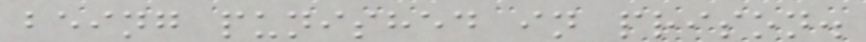being punished in prison.
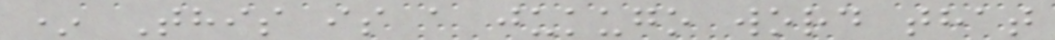* This is a jukugo word that
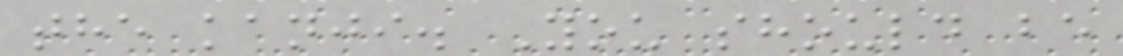the kanji. You should be
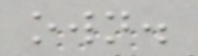own.
